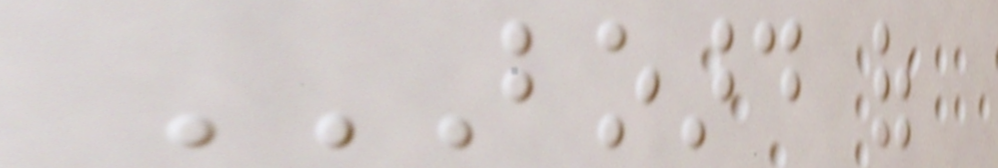BOARD OF
